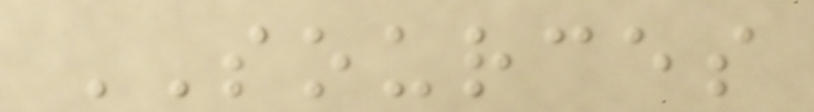SOURCES
